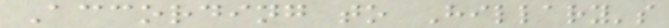According to Hillary's
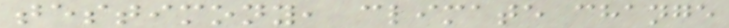testimony, climate change
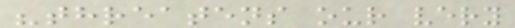"threatens our very
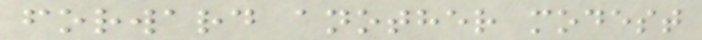forward another modest
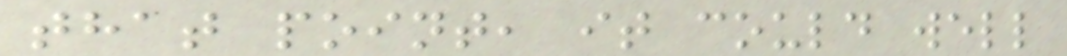that point, it could well
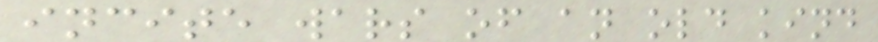incite wars of an old kind
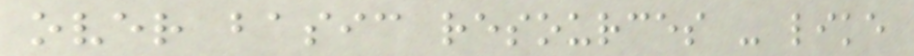over basic resources - like
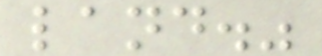land."
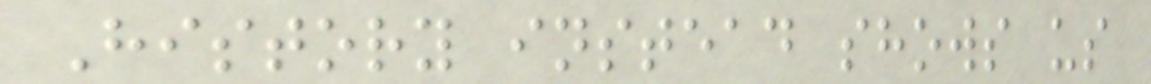History instead shows us
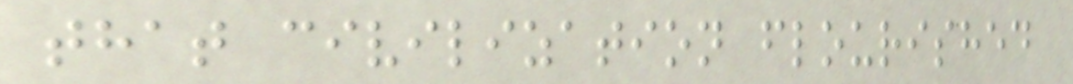that civilization flourished
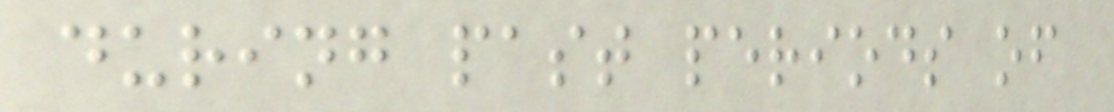during past periods of
